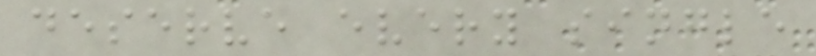deserve every single
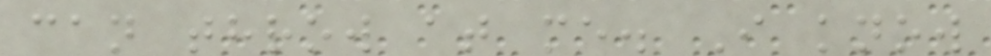can throw at me. I know
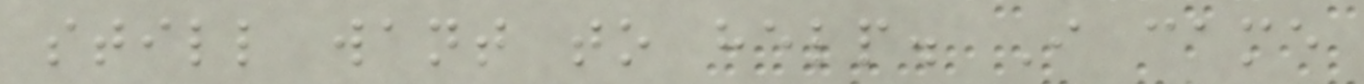still want to help. I came
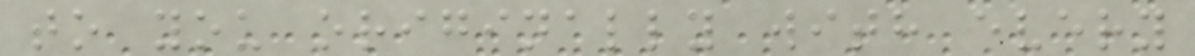to you originally with every
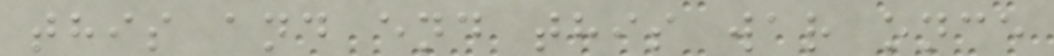this and end this war once
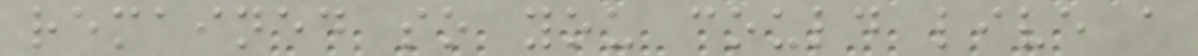remained so you could live a
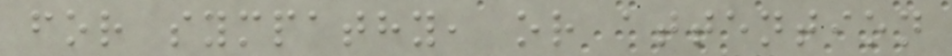for sympathy, or attention
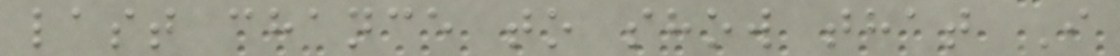last chance to show that I
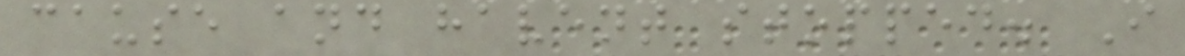cause and havent stopped. I
